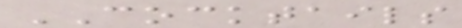COCKTAILS
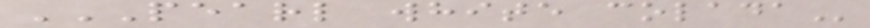PEARL WHITE COLADA
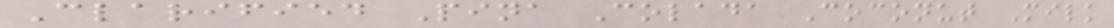Clarified Pina Colada Coconut Milk
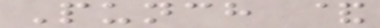Punch &
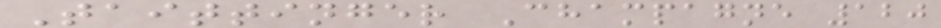Taittinger Champagne 120
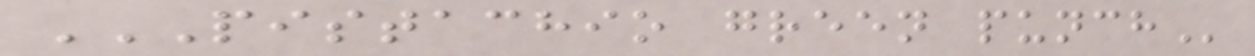PISTACHIO GREEN PUNCH
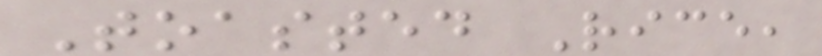Toasted Rice,
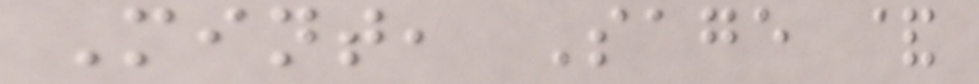Mint, Sage &
